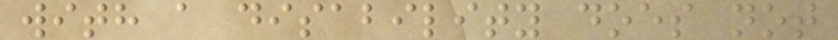with a disability does not
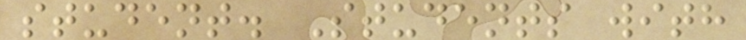student. Students with
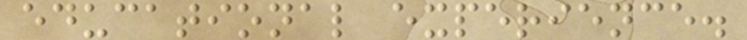educational experience.
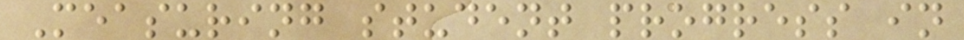Measuring student progress in
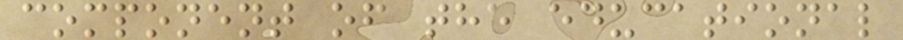component of the educational
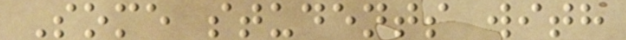Some students with
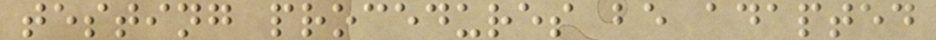testing procedures be adapted
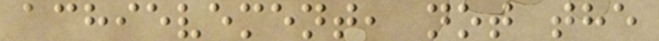achievement, not the
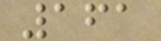161
